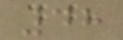48
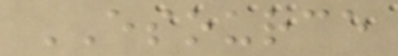ESOURCE
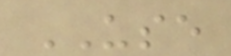USE
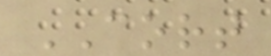CORT
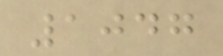1047
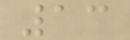13
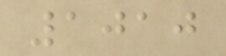1010
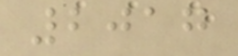2017
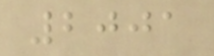2001
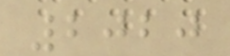2020
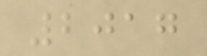2017
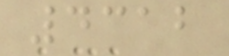4312
